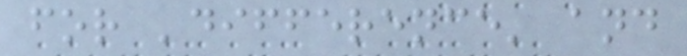for 'difference' and
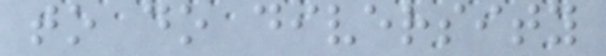to do diversity
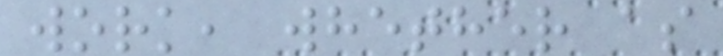work, whether as
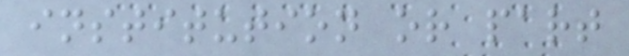institution or part
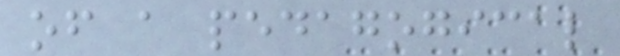of a pedagogical
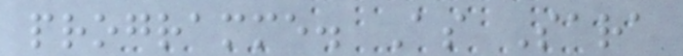programme. As Sara
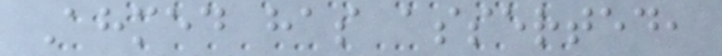Ahmed has asserted,
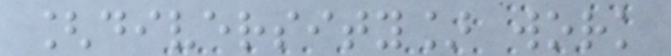[diversity] work
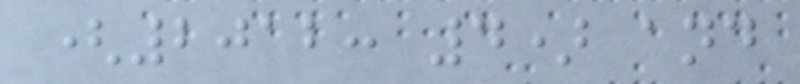(2012: 4) and
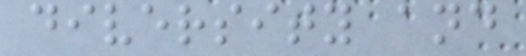diversity and
